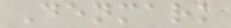Denmark
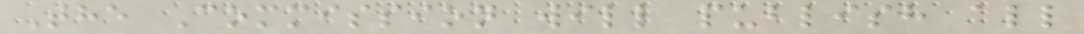The Commission will publish all
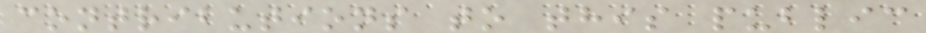contributions to this public
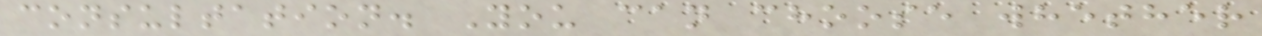consultation. You can choose whether
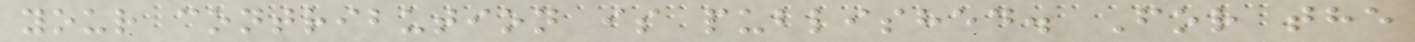your contribution is published. For the
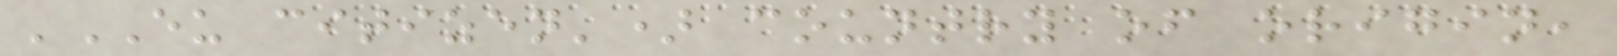'EU citizen') country of origin,
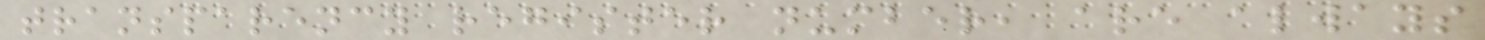transparency register number, are always
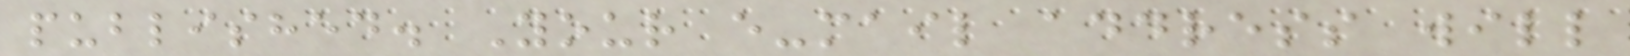published. Your e-mail address will
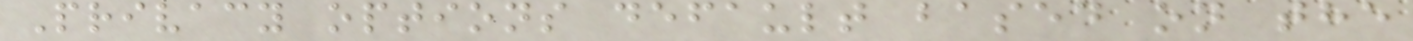Privacy options default based on the
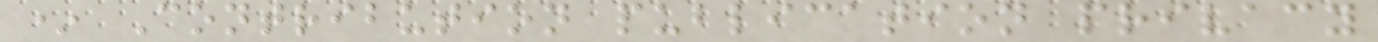* Contribution publication privacy
